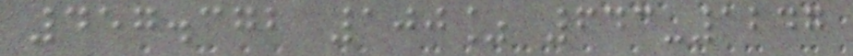457.372 100% 643-1247
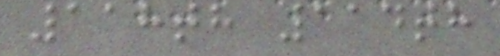118th 114th
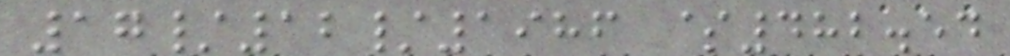17/12/1986 $482.54
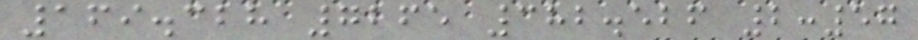169.328 7265 382.526 2:57
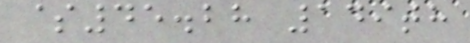$45.28 149th
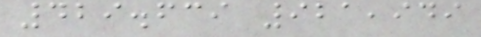429.639 921,949
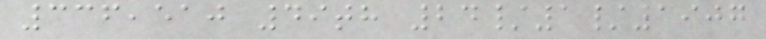336,510 49th 24/1/1907
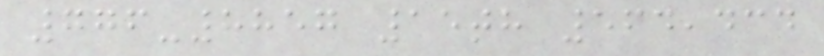776-8857 15th 564,434
